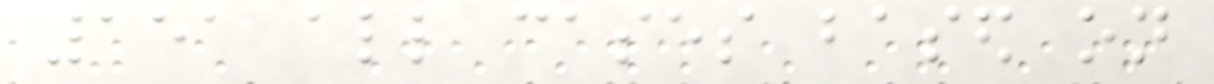151 all cases based on
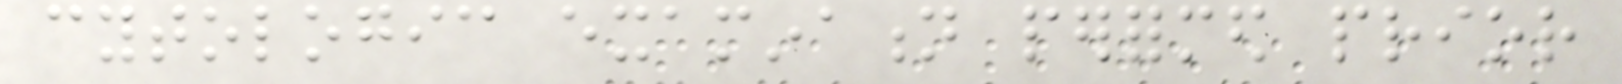cytologic examination performed prior
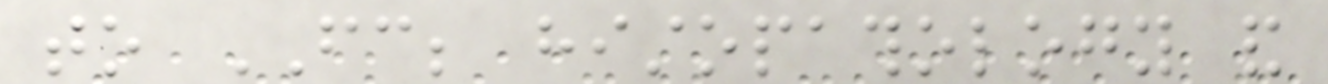to FC; histopathology and
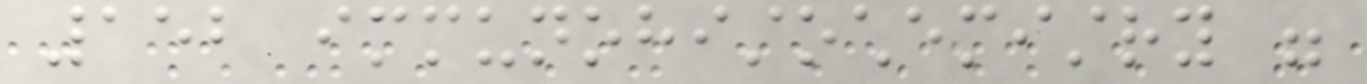152 immunohistochemistry were
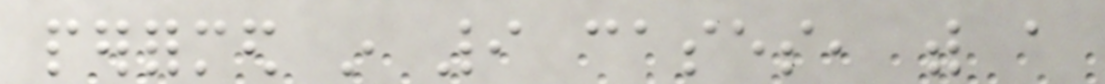performed in 9 cases, with a
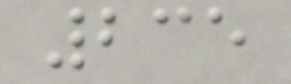235
